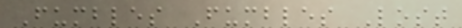Fumbles Fumbles Lost
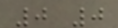0 0
